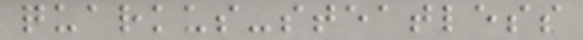quarkus-steatless
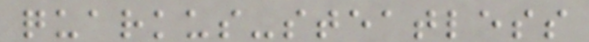quarkus-steatless
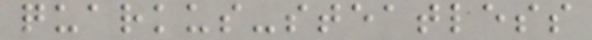quarkus-steatless
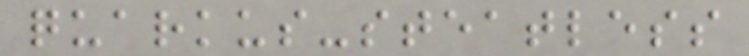quarkus-steatless
